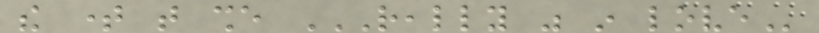the time that she REALLY WAS IN LOVE
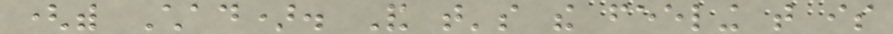(with Chad). And that's the feeling that is
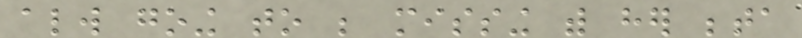always going to be missing with her beta
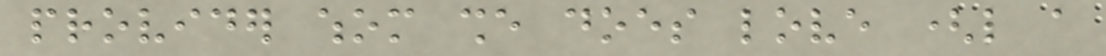provider whom she does love (like a
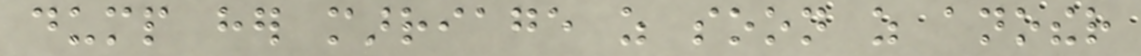dump her marriage as soon as another
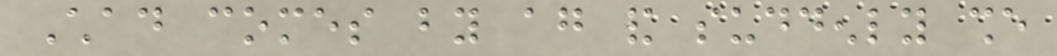Chad comes by again and suddenly she
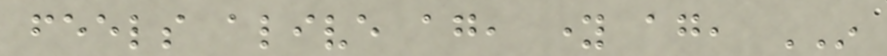feels alive again, young again, IN
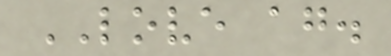LOVE again.
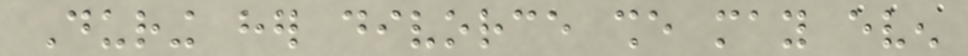During her divorce she may even
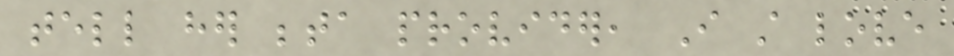tell her beta provider, I still love
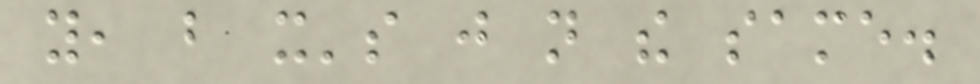you, but it's just not the same.
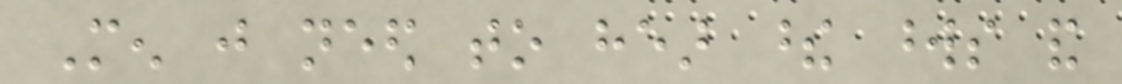Men just need to hear these words and
